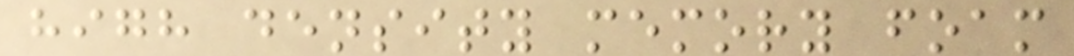high density memory foam
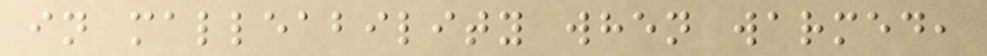in malleability when warmed,
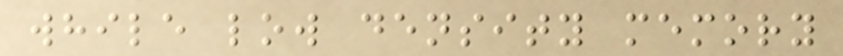while low density memory
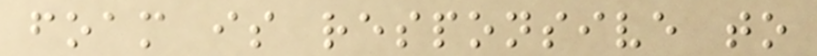foam is responsive to
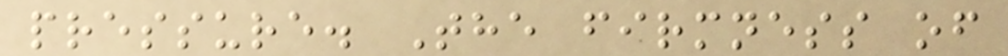pressure. The firmness of
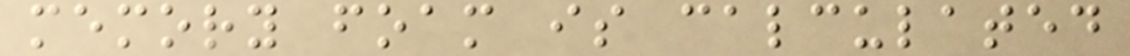memory foam is calculated
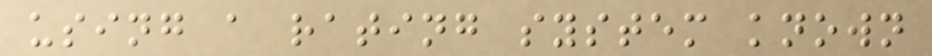using a rating system known
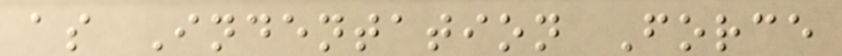as Indentation Force
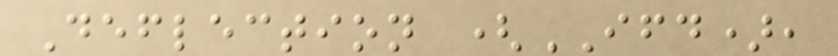Deflection (IFD),
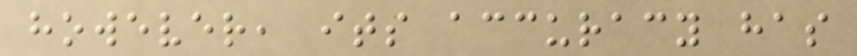however, its accuracy has
